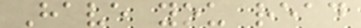Have you read
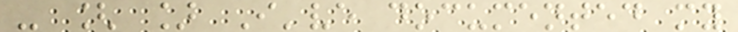- [ ] I've documented my
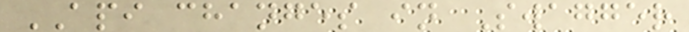API changes in Swagger
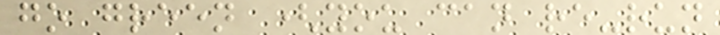go green (you can re-run
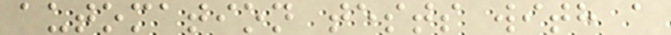automation tests with a
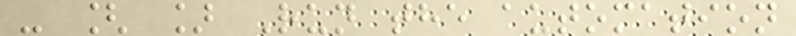- [ ] Run the automation
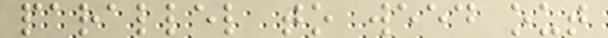parallel to weed out
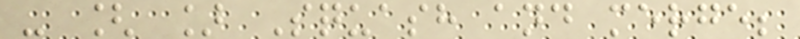- [ ] Squash and merge;
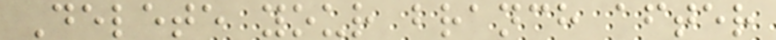Delete your branch after
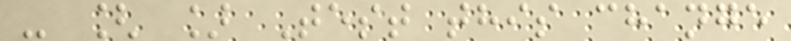- [ ] Test this change
